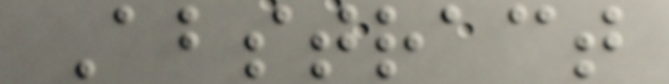Abstract
